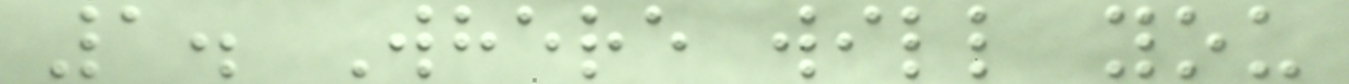1. Where will you
